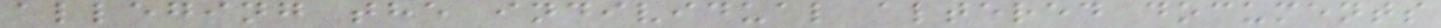alleging the individual altered documents
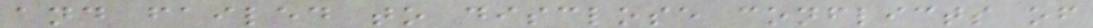and failed to disclose conflicts of
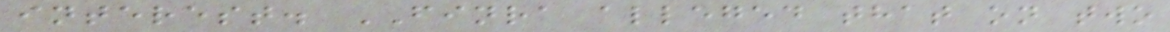interest. FINRA alleged that on two
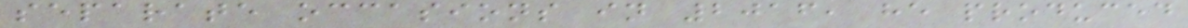separate occasions in 2016, he produced
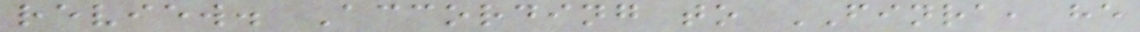review. According to FINRA, he
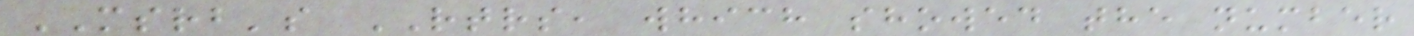MSRB's RTRS, which showed the number
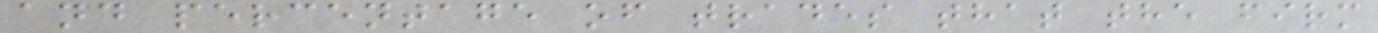and percentage of trades that the firm
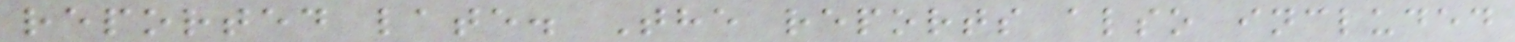reported late. The reports also included
